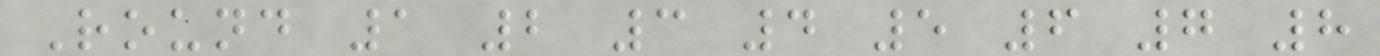Round 1 2 3 4 5 6 7 8
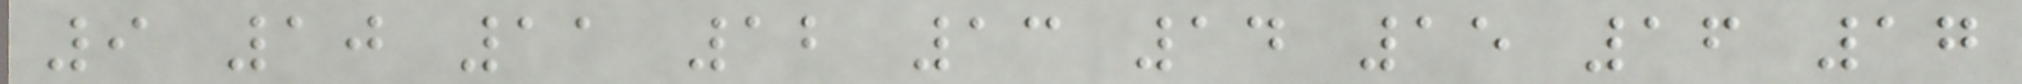9 10 11 12 13 14 15 16 17
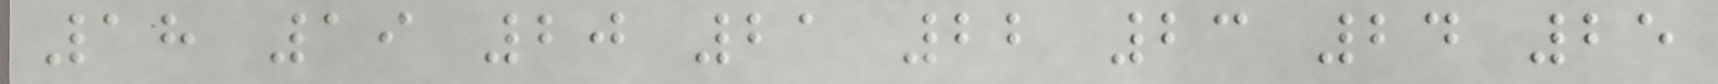18 19 20 21 22 23 24 25
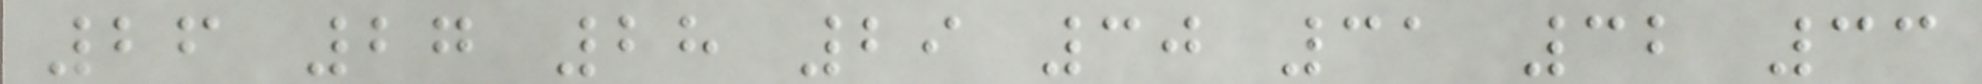26 27 28 29 30 31 32 33
